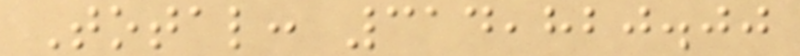Total: 314,820.00
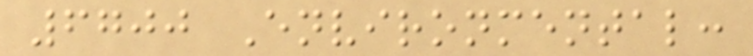6700 Environmental:
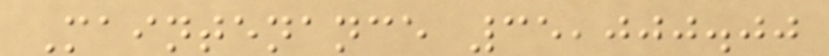Maintenance 35,000.00
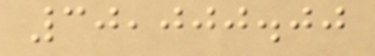30,000.00
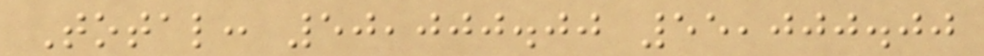Total: 50,000.00 55,000.00
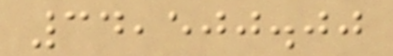34,500.00
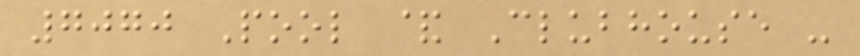7070 Pool & Clubhouse -
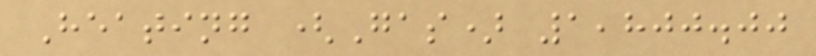Heating (Gas) 1,800.00
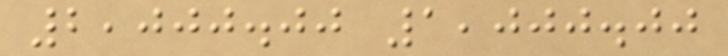2,000.00 1,000.00
